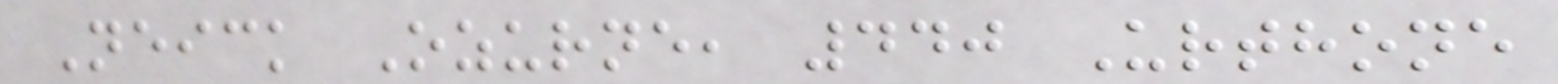Neick Ozurne, 440 Urthone
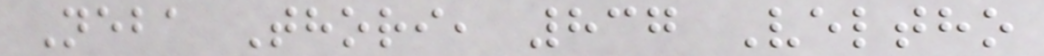Neba Thori, 837 Veltho
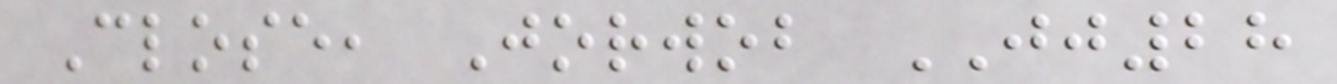Close, Jorwob JJ28
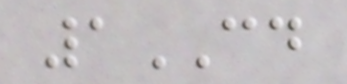1CD
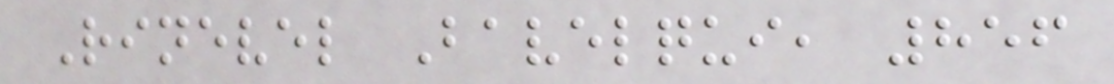Rinevel Bavelqui, 856
